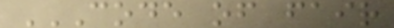CODE OF FAIR
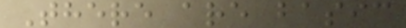There are basic
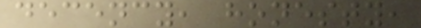decency, honesty,
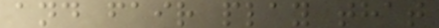and fair play that
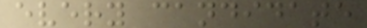every candidate
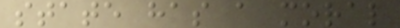state has a moral
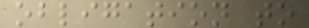obligation to
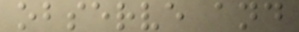observe and
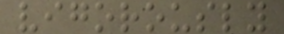vigorously
